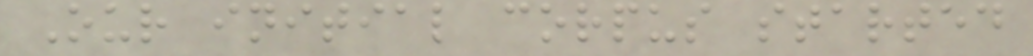Our initial corpus started
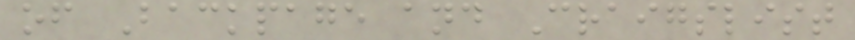of Backpage and Craigslist
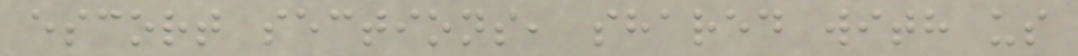escort sections, shared with us
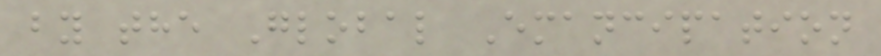by the Global Emancipation
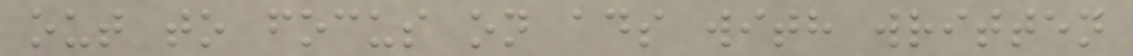out to focus on ads with written
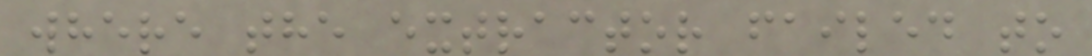where the extractor failed to
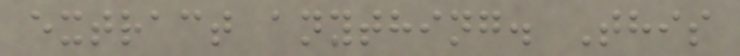extract anything. This
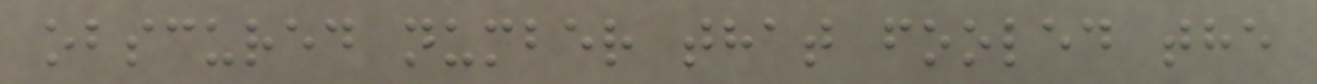obscured number that fooled the
